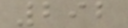292
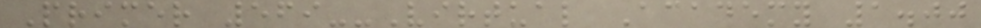Primer 569--Virtual Academy 1.00
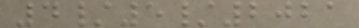4/5/2021
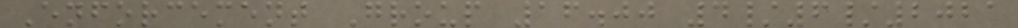Enforcement Group 16.00 4/6/2021
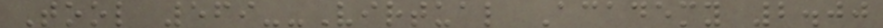Tool 569--Virtual Academy 2.00
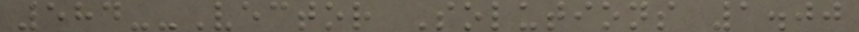584--Vector Solutions 1.00
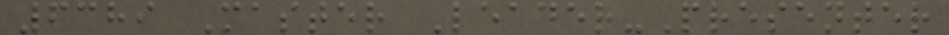6389 Master Leader-Presenter
